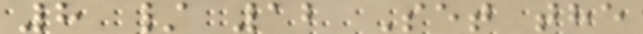8 / 12 Set the
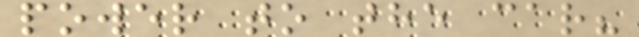power to the car?
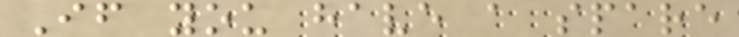If you have a spare
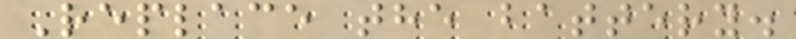Replace the battery.
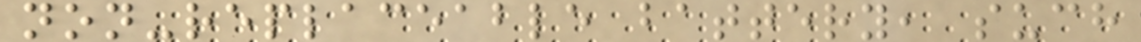non-replaceable battery, such
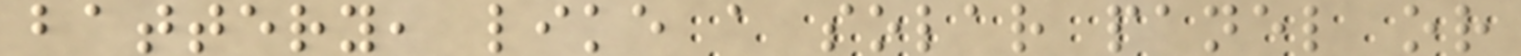battery, like a solar panel or
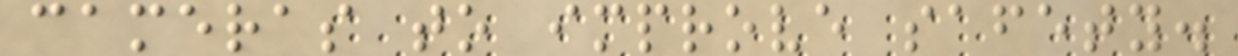cameras to improve safety.
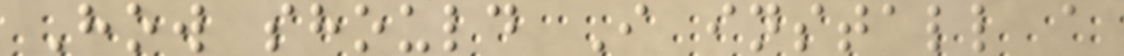How should I install a
